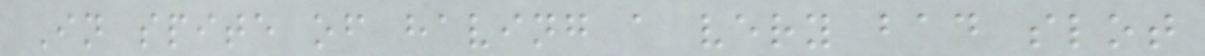In spite of having a very bad slot
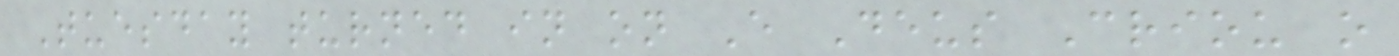Tuesday turned in on E Deus Criou o
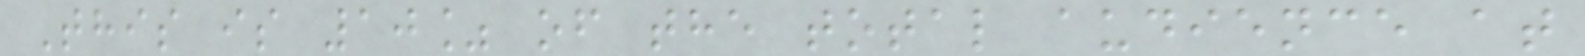This is 10% of the total audience at
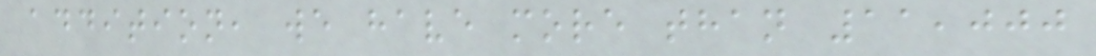addition, we have more than 11,000
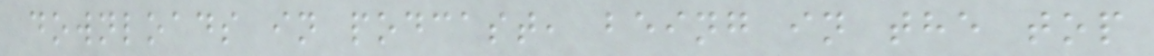downloads in podcast, being in the top
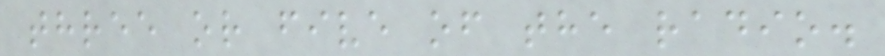three or five of the radio.
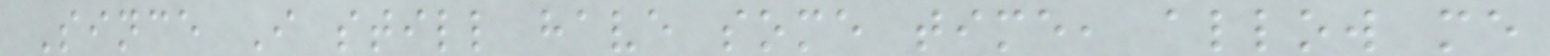Since I still have some time, allow me
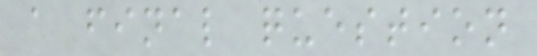a final question
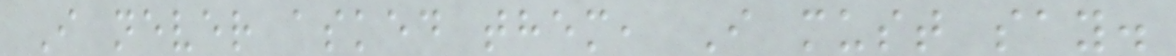I never asked them, I must say.
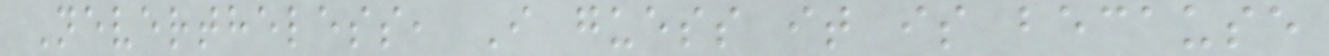Nevertheless, I guess it is because
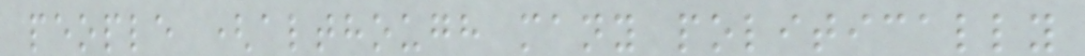people (although many politically
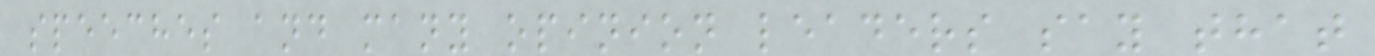speeches and many opinion leaders say that
